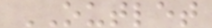OUTLET
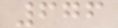676
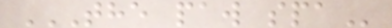THE PAW SPA
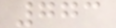773
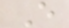E
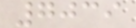7039
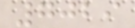7029
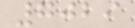7029
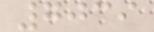7039
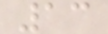13
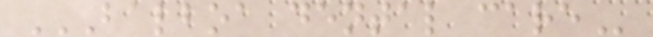BALBOA DENTAL CARE
